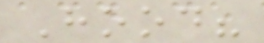Hood?
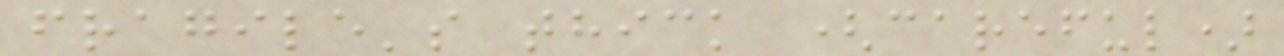fragile's thick (careful)
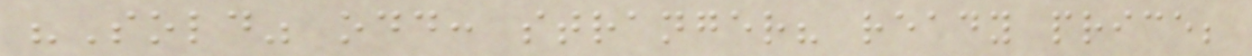"Sold" odd: stranger? ready price;
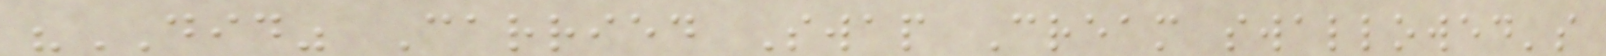"DID" Carried Swap Cream swallowed's
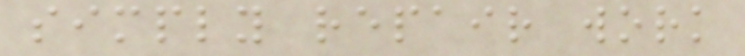simply repair work
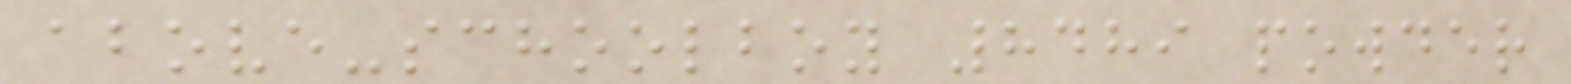above-schoolboy 8489 powder
